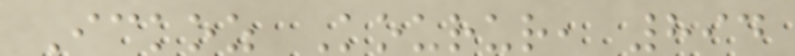Ickoz Kourur, 894
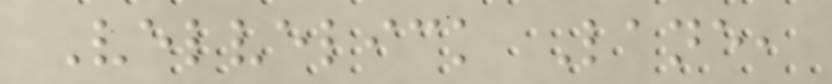Velvelick Lane,
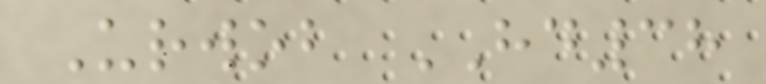Urwob HD38
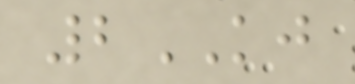2KJ
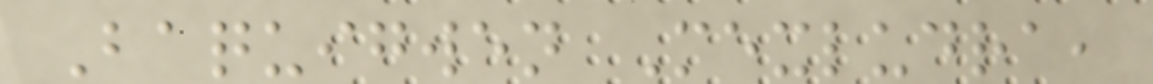Baquigwen Mexludra,
